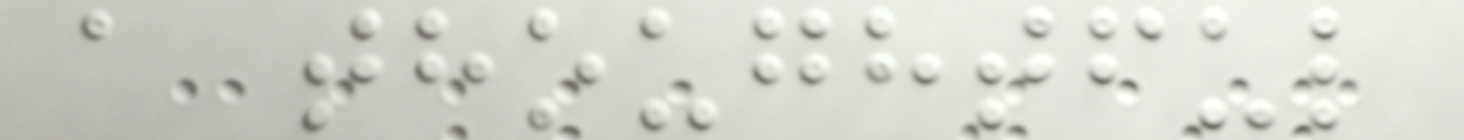a thoughtful
